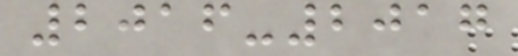2016-2017
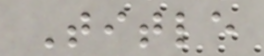Title
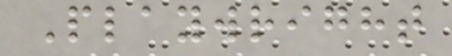Playwright
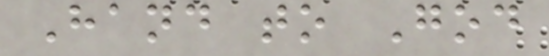Hand to God
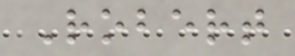Robert
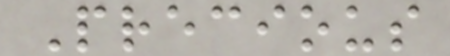Precious
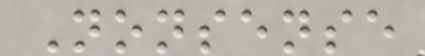Nonsense
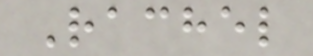Rachel
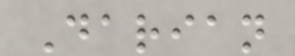Darian
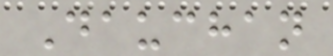Dauchan
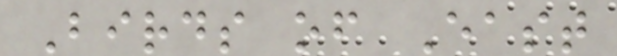Birds of East
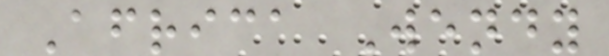Africa Wendy
